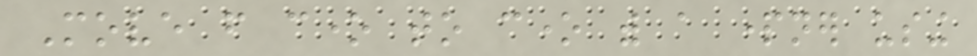Move from cone to cone with a partner using
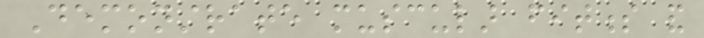Demonstrate muscular fitness and
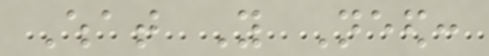What You Need:
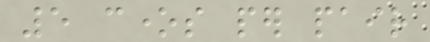5 cones per pair
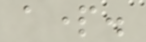apart.
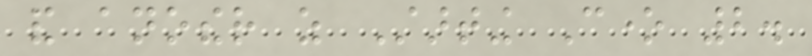and another as Starting Cone 2.
